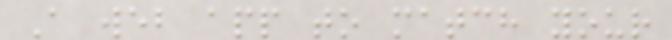A web app to match your
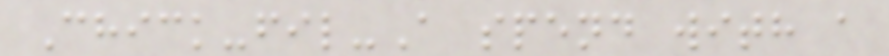Chick-fil-A spend with a
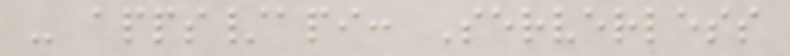- apps/api: Serverless
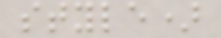style)
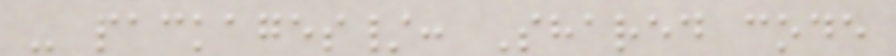- packages/: Shared code
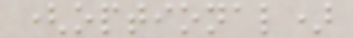(optional)
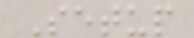Setup
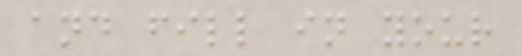and fill in your
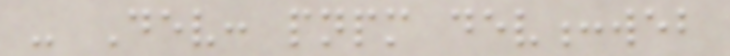- Dev: pnpm dev:web
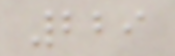229
